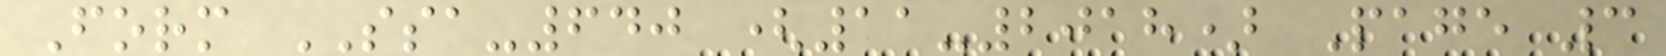Form SSA-640 (11-2018) Page 3
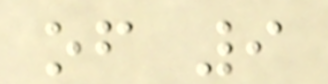of 9
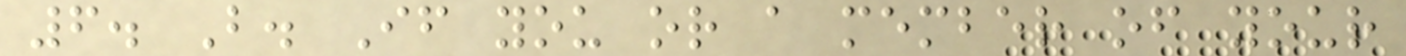6. B. If you or a member of your
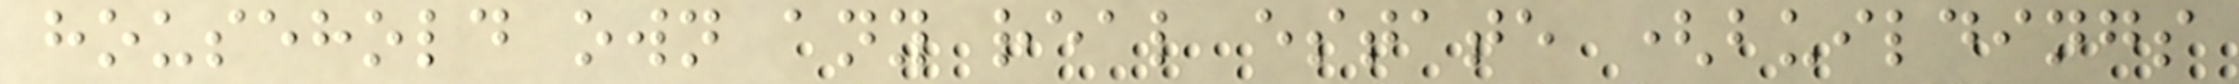household own any real estate (buildings
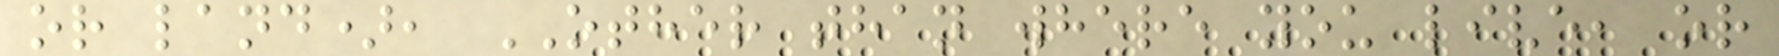or land), OTHER than where you live, or
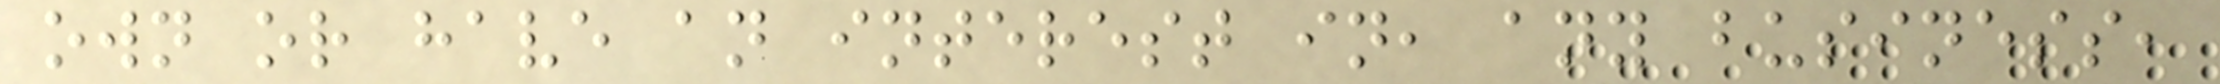own or have an interest in, any business,
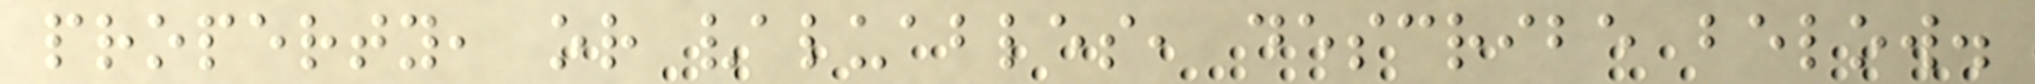property, or valuables, describe below.
